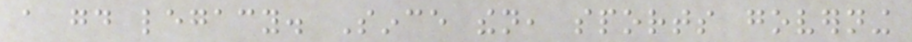a good legacy. Since then, sports governing
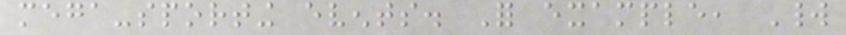mega-sporting events. For example, World
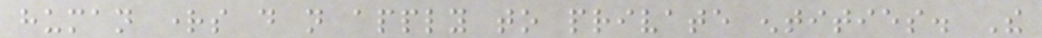human rights do not apply to private entities. The
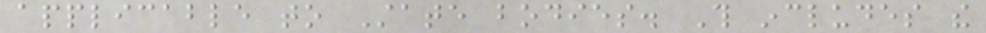applicable to State bodies. This includes the
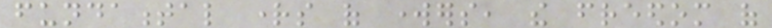fundamental rights of workers, the freedom of
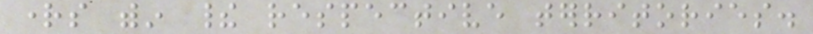rights within their respective territories.
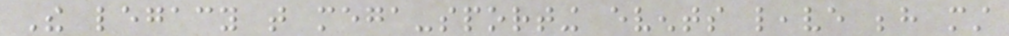The legacy that mega-sporting events leave behind must
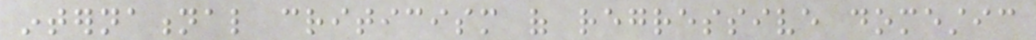international criticism of regressive domestic
